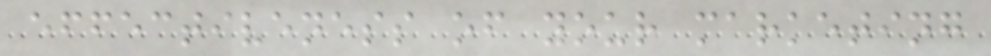effectiveness of your marketing
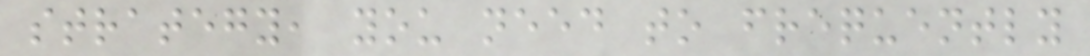strategy, you need to frequently
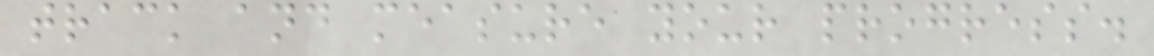track and measure your progress.
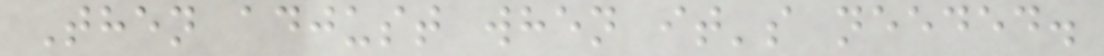Then adjust when it's needed.
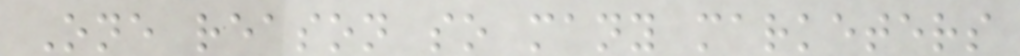One reason so many marketers
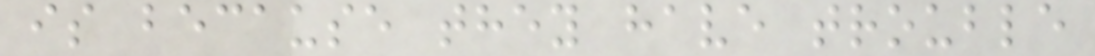is because they have trouble
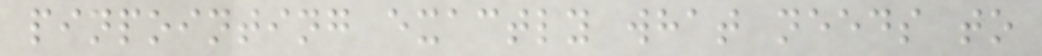pinpointing exactly what needs to
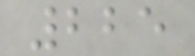225
